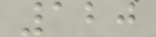120
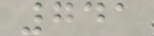741
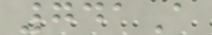741A
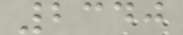2340
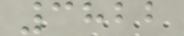3822
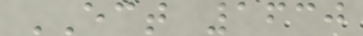ECT 1630
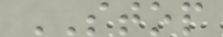STOP
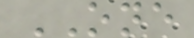ONE
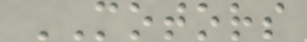MOTORS
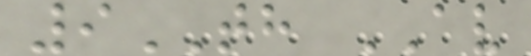9TH AV
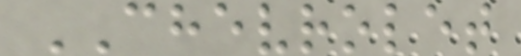CHEVROLET
